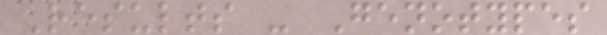Results - Genotypes
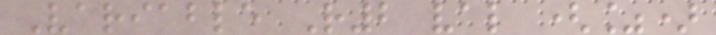Variable R2 val (%)
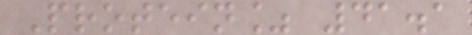Protein% 41.1
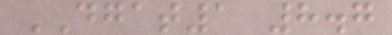DGAT1 8.7
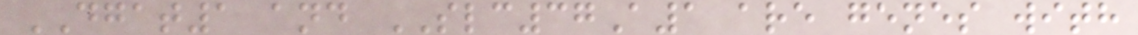DGAT1 and SLC37A1 are genes with
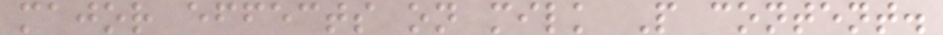major effects on milk P content.
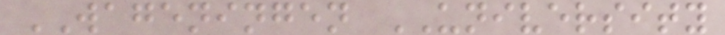WAGENINGEN UNIVERSITY
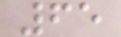65
